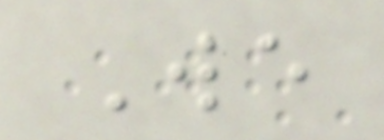We
